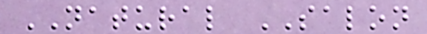NATURAL SALON
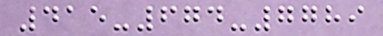415-674-7789
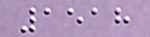1518
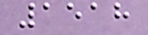1518
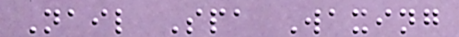Nail Spa Waxing
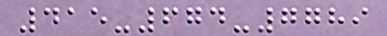415-674-7789
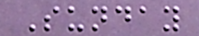Sunday
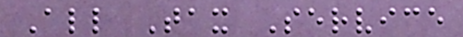All Tax Service
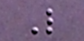L
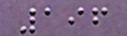196
